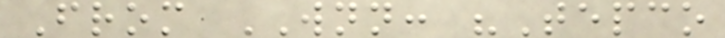From WNN: "Tepco
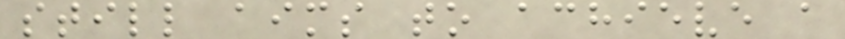still aims to achieve a
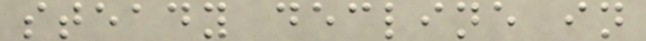steady decline in
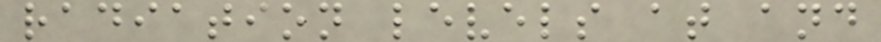radiation levels at and
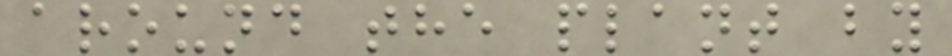around the plant by
